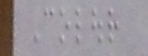Colour
